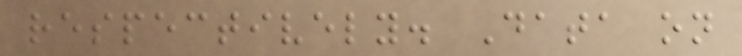respectively. Data on
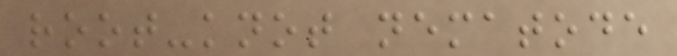root-knot nematode
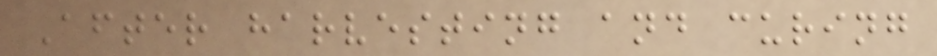After harvesting and curing
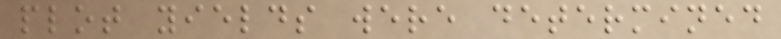plot yields were determined
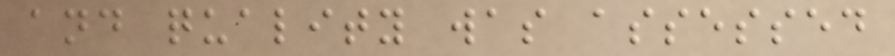and quality was assessed
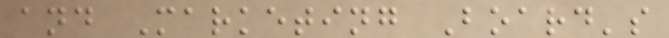and Marketing Board's
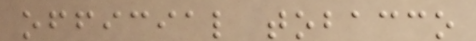official tobacco
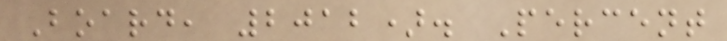Board, 2012). Percent
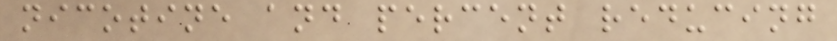nicotine and percent reducing
